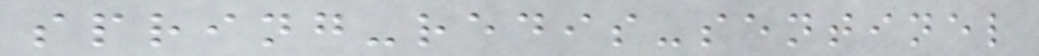spring-redis-sentinel
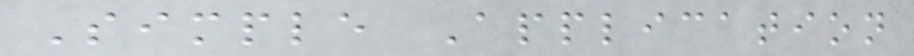Simple Application
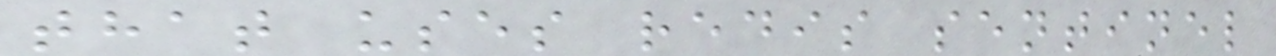that uses redis sentinel
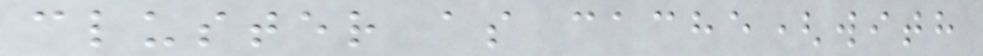cluster as cache(with
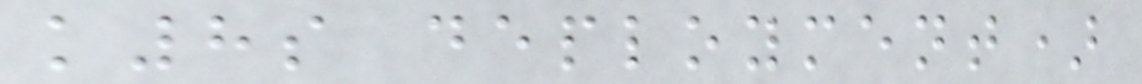k8s deployment)
